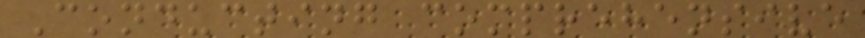Conducting comprehensive
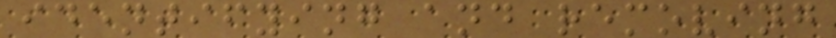identifying and removing
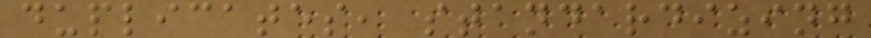duplicates, standardizing
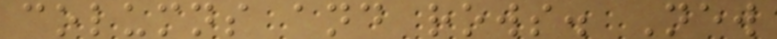columns and rows. New
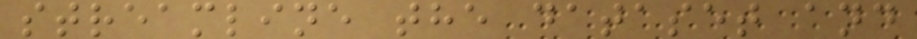streamline the dataset and
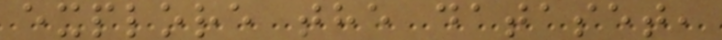explore the dataset,
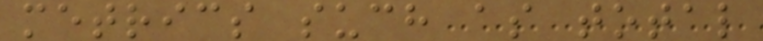metrics such as total
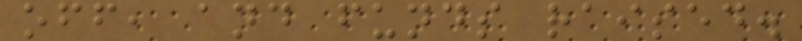off, and funds raised.
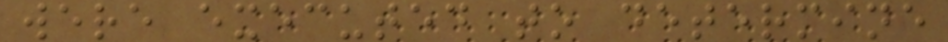were executed to determine
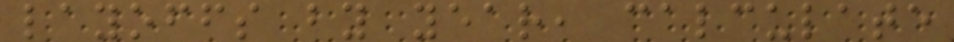layoffs by year, calculate
